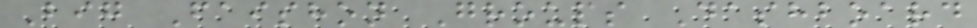Big Faishon Groups Dashboard
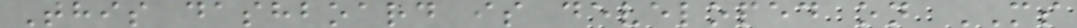This dashboard is developed on MS
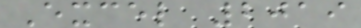Excel 2019
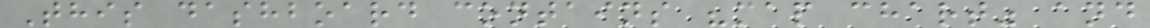This dashboard contains "map chart" and
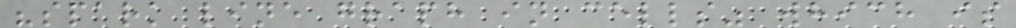"spark line graph in cells" which is
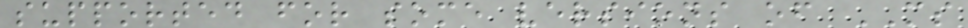supported for some versions of MS
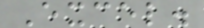Excel.
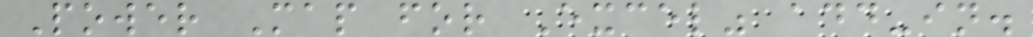Power Map for Excel" add-in.
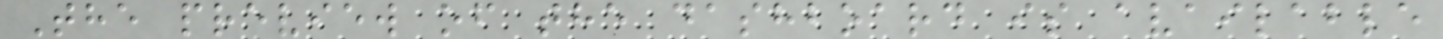The preview of the dashboard is available
